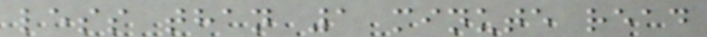less than 1 minute read
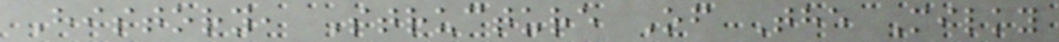History, Structure Of The Milky
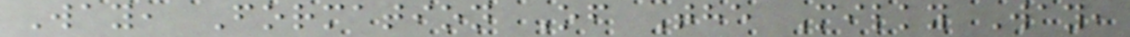Way, Formation Of The Milky Way,
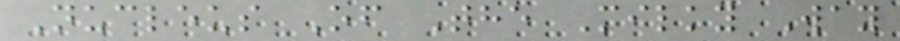Nucleus Of The Milky Way
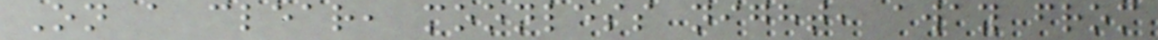On a clear, moonless night, away from
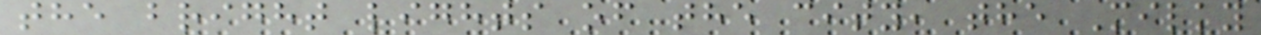the bright lights of the city, the Milky
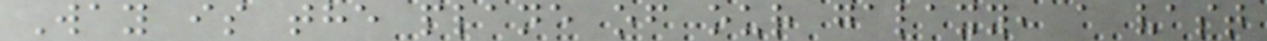Way is the plane of our galaxy, a vast
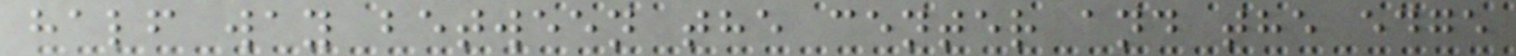half way between the center and the edge
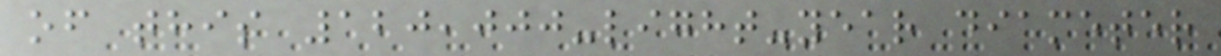of this 120,000-light-year diameter
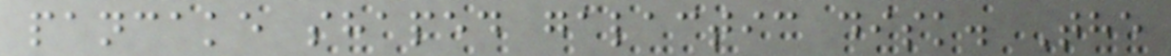pancake shaped galactic disk. The
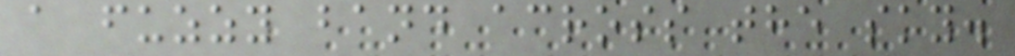a fuzzy band across the sky.
